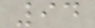94
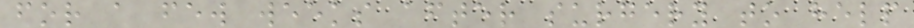for a few weeks after surgery to help
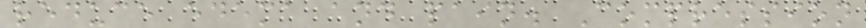reduce edema and pain. Compression
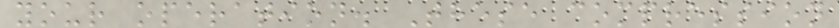your operation. These compression
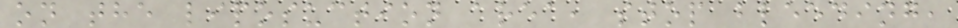on the liposuction area, stop bleeding,
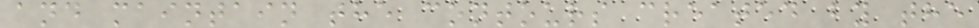and maintain the contours created by the
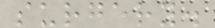surgery.
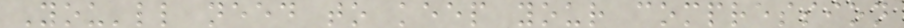You'll need to keep your compression
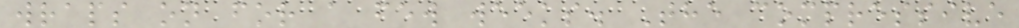wraps on for a few weeks. The compressive
